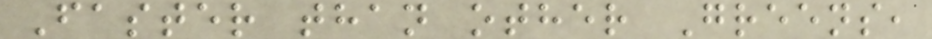Faster than other Greens,
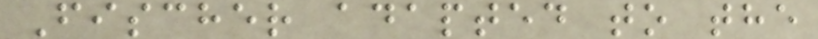Fischer adapted to the
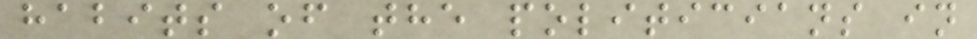habits of the politicians in
